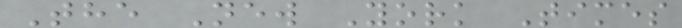The New York Times
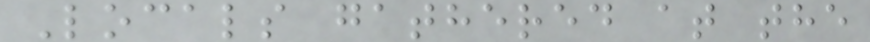Locals gathered at the
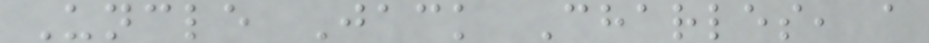Uncle Jack Charles, a
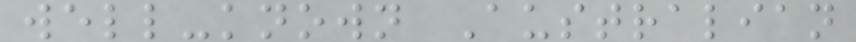well-known Australian
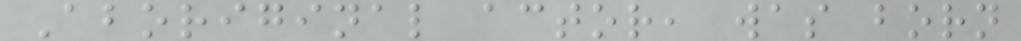Aboriginal actor, was born
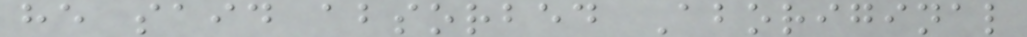he said absorbed Aboriginal
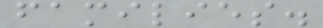families.
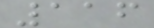116
